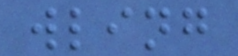wling
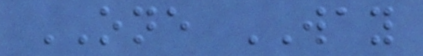ONE WAY
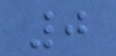0
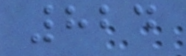824
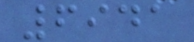6941
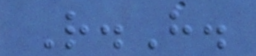R.H.
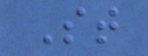St
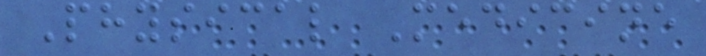Physical Medicine
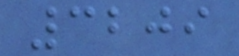3209
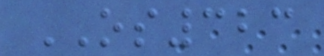OS323
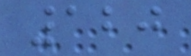120
